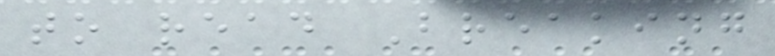to read Breaking
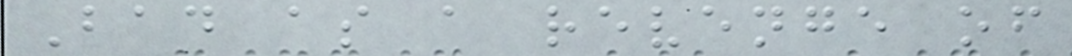Bad as a revenge of
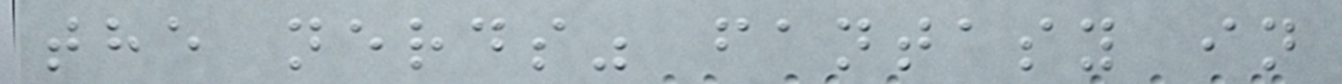the nerds" fantasy in
